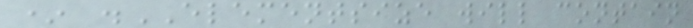* .ELEMENTSIZE will contain
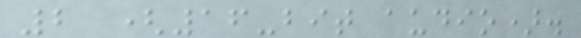2 (16-bit audio).
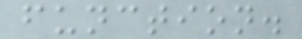function.
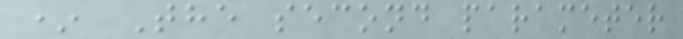* The second parameter
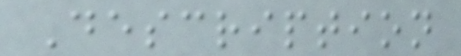Description
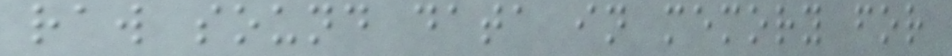raw sound data in memory for
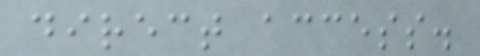direct access.
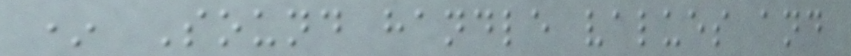* Sound handle values and
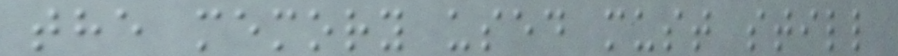the memory used must still
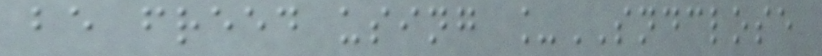be freed using _SNDCLOSE
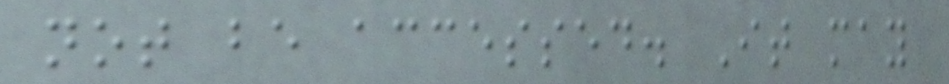not be accessed. It may
